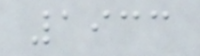1933
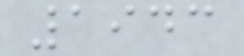1943
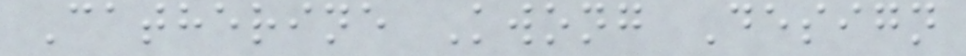Catherine Kwong Design
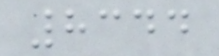8344
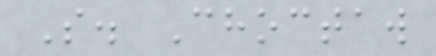S. Choctaw
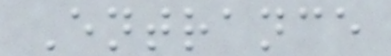Entrance
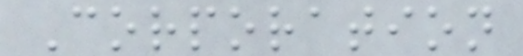Corporation
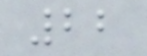22
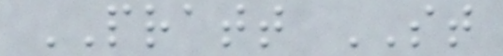PRATT ST
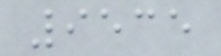9535
